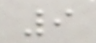9
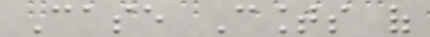Case Counts of
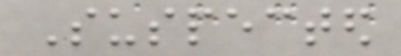Suspected
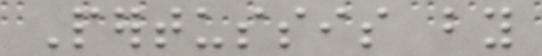Pertussis by
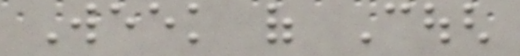Week of Cough
